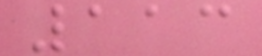113
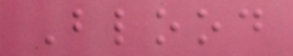Blood
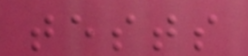tests
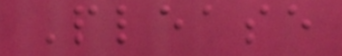Please
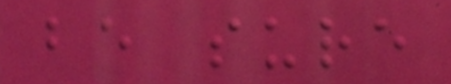be sure
